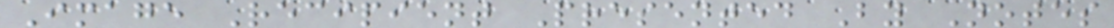Image Recipient Presented By Notes
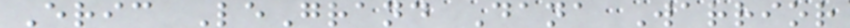Eric LeGrand Dana Warrior
